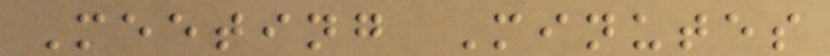Meeting Minutes
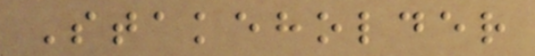Stakeholder
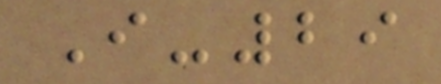I-29
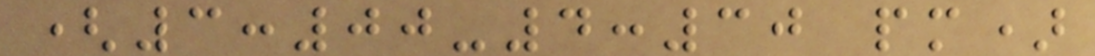(3:00-4:30 pm)
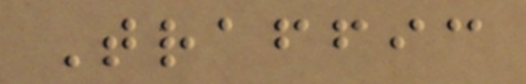Traffic
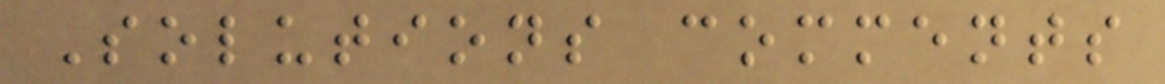Solutions comments
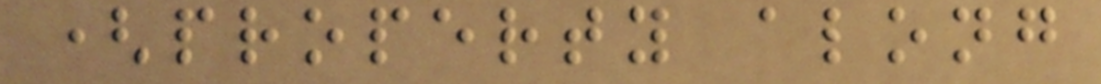(property along
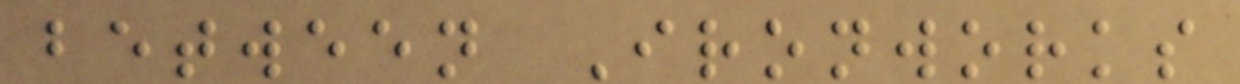between Ironworks
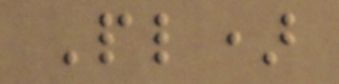Pl)
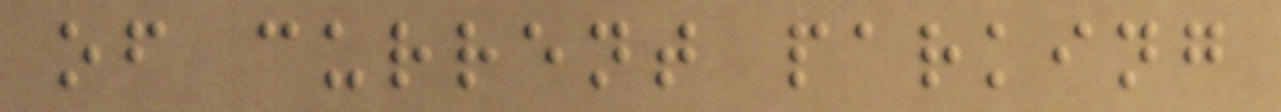of current parking
